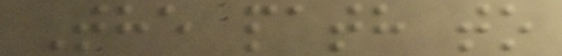The path to
